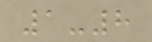1-8
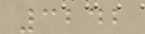3242
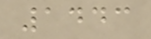1443
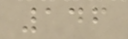146
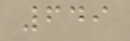649
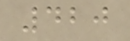420
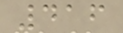416
